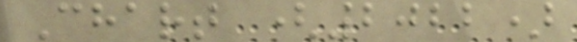Chart (2022)
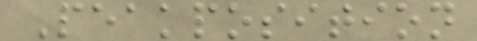Peakposition
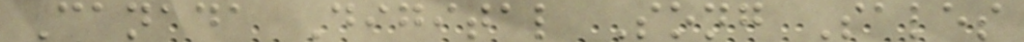Canada Digital Song Sales
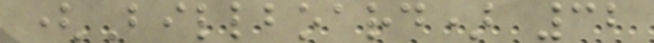(Billboard) 32
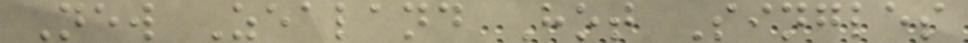New Zealand Hot Singles
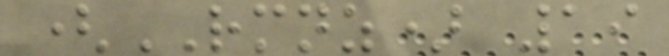(RMNZ) 19
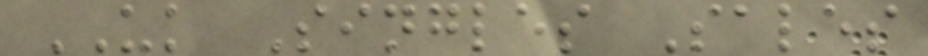UK Singles Sales
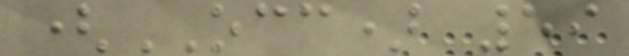(OCC) 59
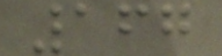167
